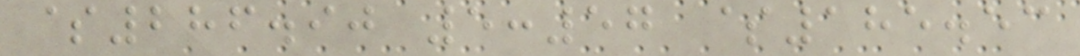$286.90 5:57 $185.53
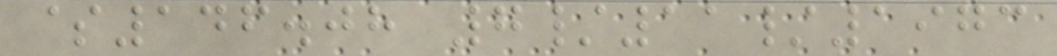$146.08 7/11/1973
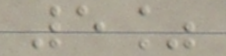5%
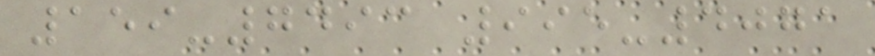159-7493 995-4071
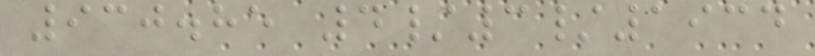930.85 4/3/1934
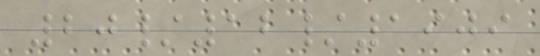20/12/1909
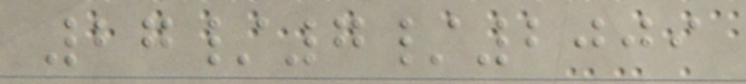27/7/2009
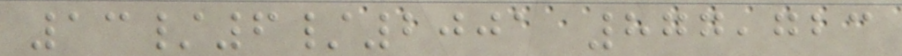13/6/2001 877,723
